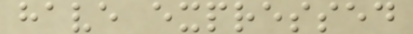have expressed
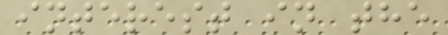interest in the
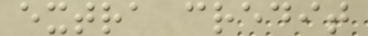extra credit
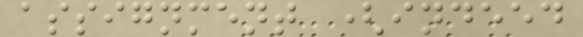assignment (indeed
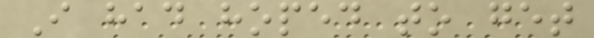I had hoped to get
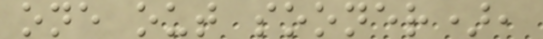one out sooner),
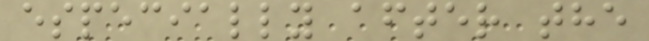especially after the
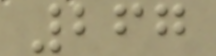267
